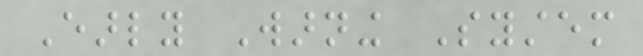Early Warning System
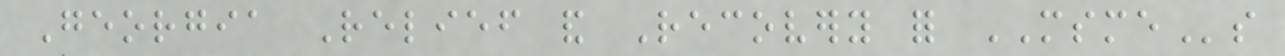Georgia Relief and Recovery for MSMEs
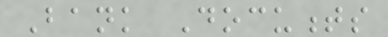Bank Documents
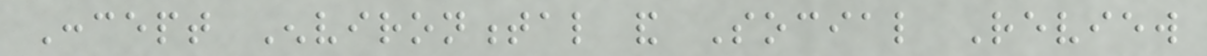Concept Environmental and Social Review
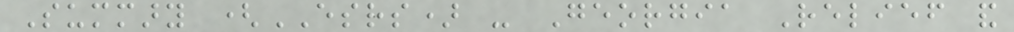Summary (ESRS) - Georgia Relief and
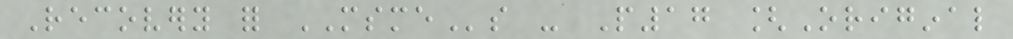Recovery for MSMEs - P17 [Original
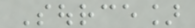Source]
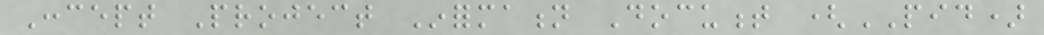Concept Project Information Document (PID)
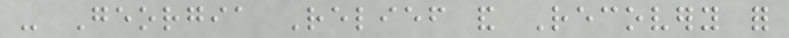- Georgia Relief and Recovery for
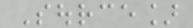Source]
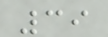39
